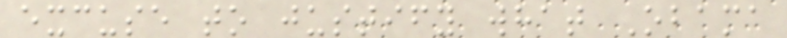excuse to justify what Obama
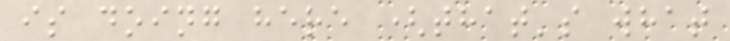is doing here (that's what
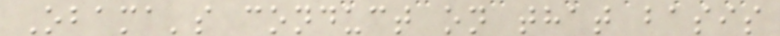Obama's conduct on that basis
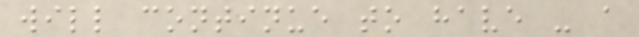will continue to have - a
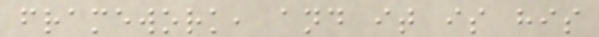framework, and it is his
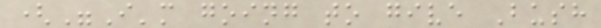("I'm going to give Bush
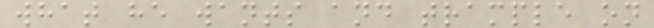what he wants and trample on
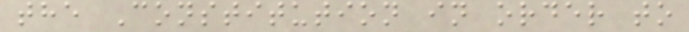the Constitution in order to
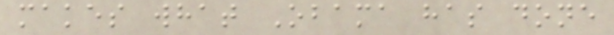makes what Obama has done
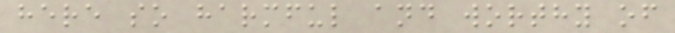here so harmful and worthy of
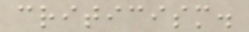criticism.
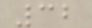32
